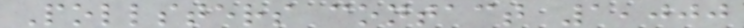Pollsters contact 1,000
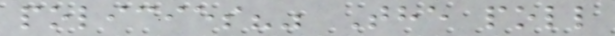policies?" The poll
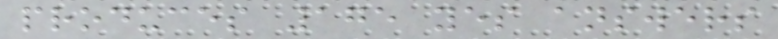produces 175 yes answers
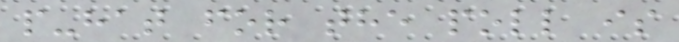p-hat for the poll is
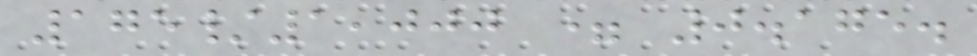175/1,000 = 0.175.
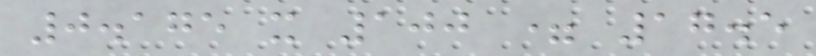0.175 x 100 = 17.5
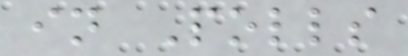in Polls
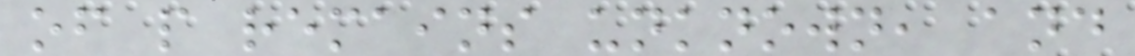of p remains unknown, and
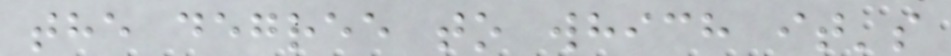the degree to which it's
